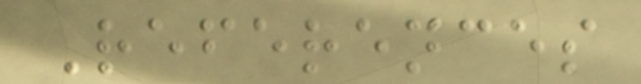References
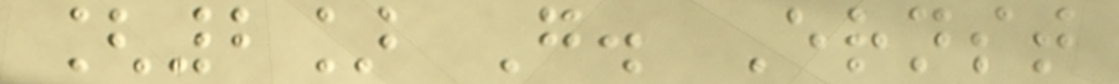[2] G. Ernst
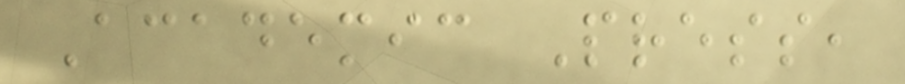Academic Press,
